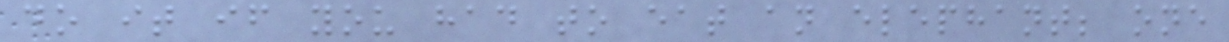do it if you had to eat an elephant; one
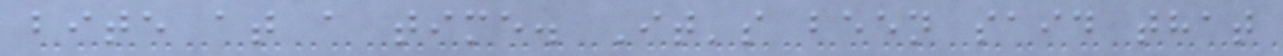bite at a time. It's been said that
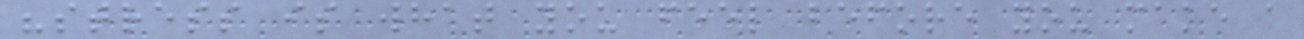"stress is what you feel before you make a
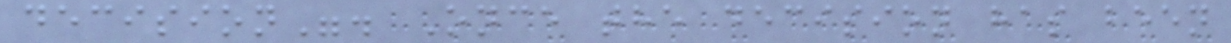decision". Once the decision has been
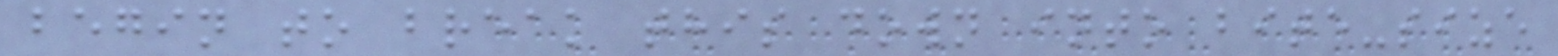begin to break this down into bite-size
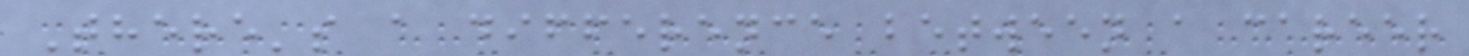There's a difference between a career
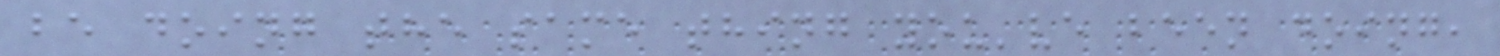be doing the same thing you've been doing,
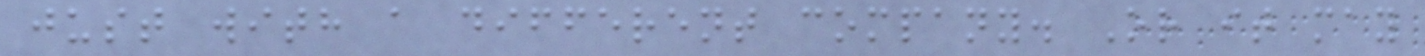just with a different company. Or it may
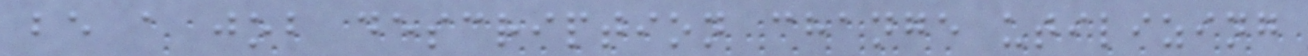be a job description change utilizing
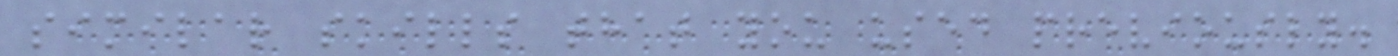similar skills that you used previously.
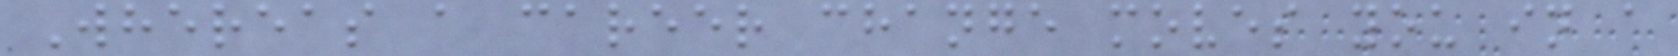Whereas a career change moves you in a
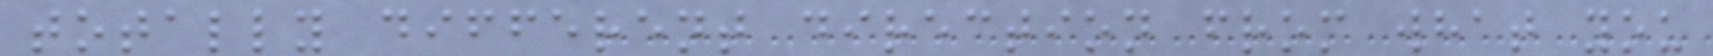totally different direction from what you
